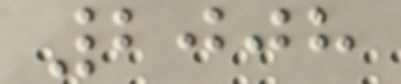2008
